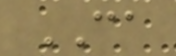CA
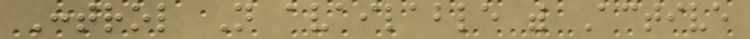Control Not available with Active
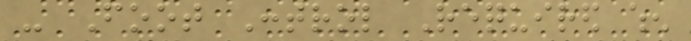- Foot Control Required when
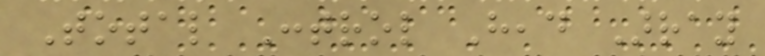Total Control Head Array
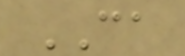CA
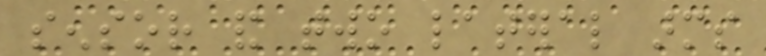sensor and two lateral arms
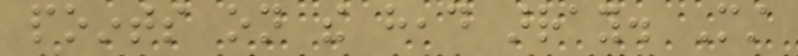points on the head array. Must
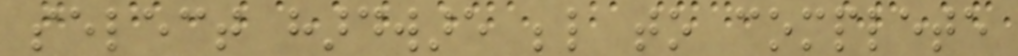select hardware below to complete
